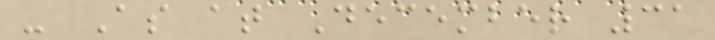- As at December 31
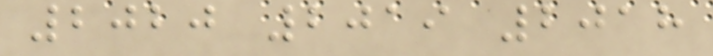2020 2019 2018
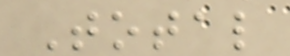Total
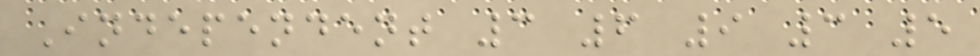Independent 3 6 9 3 5
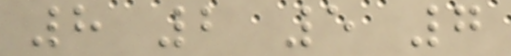8 2 5 7
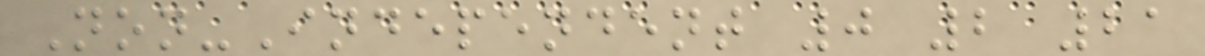Non-Independent 0 2 21
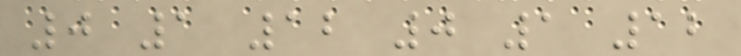0 1 12 0 1 12
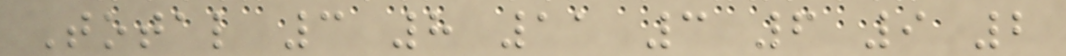Total 3 8 11 3 6 9 2
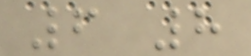6 8
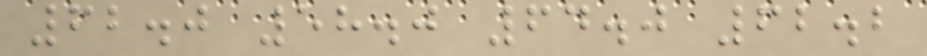62.0 58.0 64.0 62.2
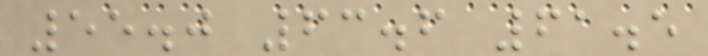55.0 63.6 61.5
